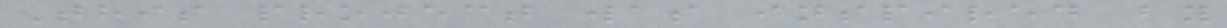This project was inspired by
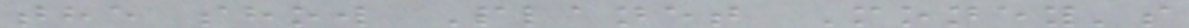the show Planet Money's
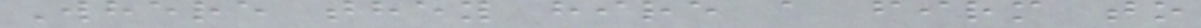Where they hire a firm to
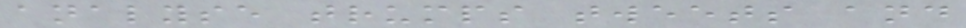analyse trumps tweets and
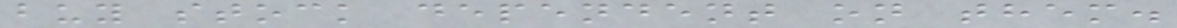buy stock dependent on them.
